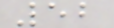52
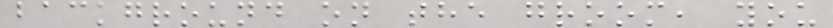background on the groom, you
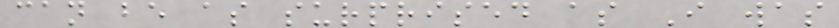can be as surprised as I was
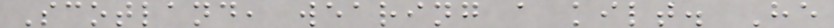Scotland, wearing a kilt. He
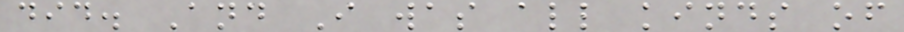did. And I was all kinds of
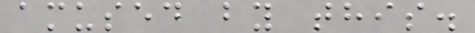amused by this.
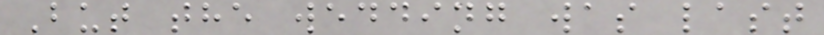But the wedding was last
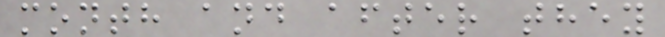month and after they
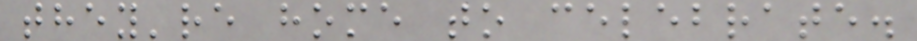they're home to celebrate.
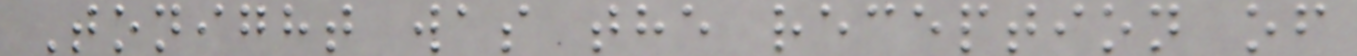Tonight was the reception of
